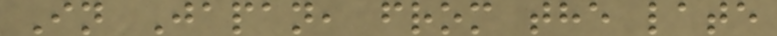In Japan, from the late
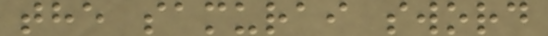the samurai sword
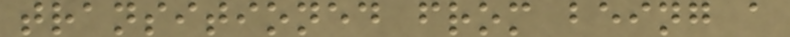transitioned from being a
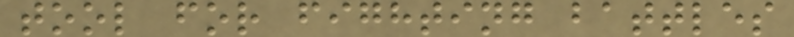tool for fighting battles
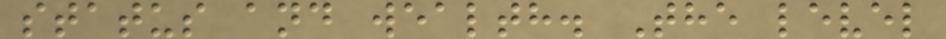status and wealth. The level
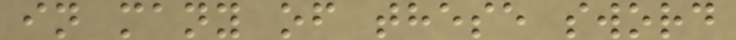in many of these sword
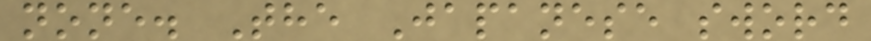none. The Japanese sword
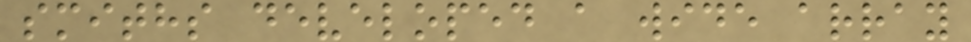smiths developed a wide array
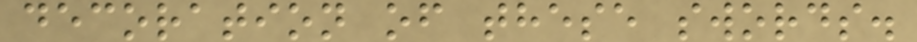decoration of these swords.
